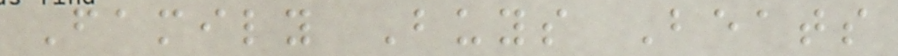Family Buys Beats
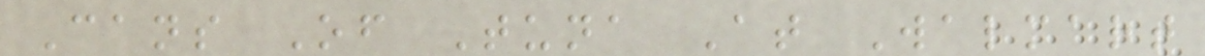Cans Of Tuna At Walmart
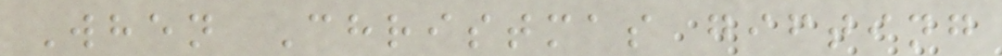When Christmas gifting
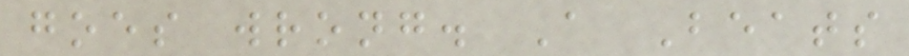goes wrong. A Beats
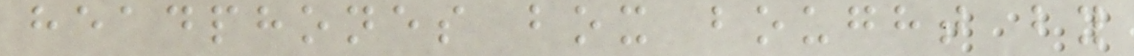headphones box bought by
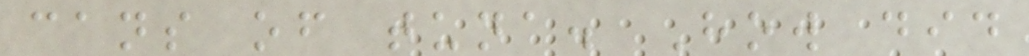cans of tuna. How did
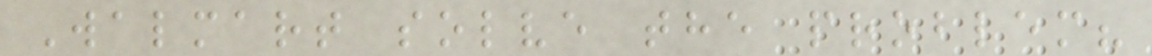Walmart solve the problem?
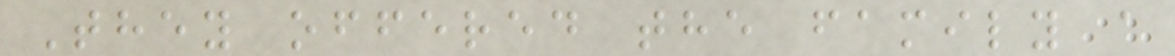They offered the family a
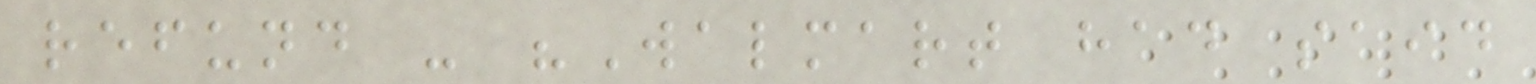refund - "Walmart had said
